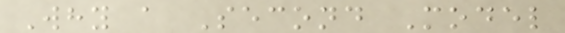Why a Second Model
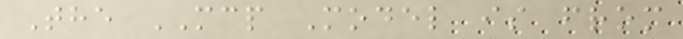The MCP Model is from
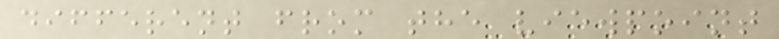different from the viewpoint
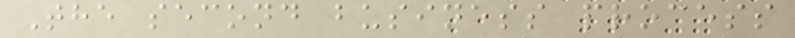The second business process
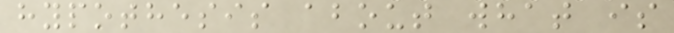hypothesis about what is
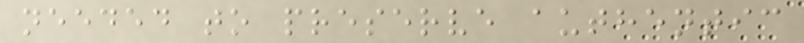needed to preserve authentic
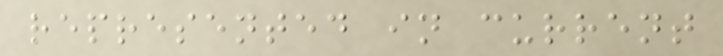represented in current
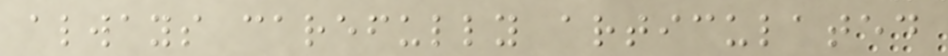always carefully articulated
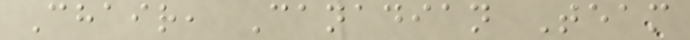Chair, Canadian Team
